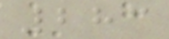283
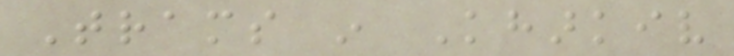Trams in Kharkiv
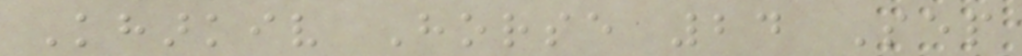Kharkiv Horse 24 Sep
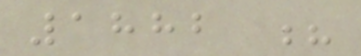1882 ?
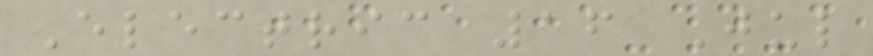Electric 16 Jul
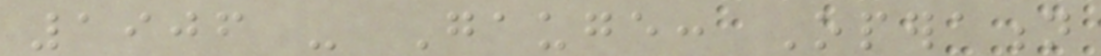1906 - Gauge: Operation
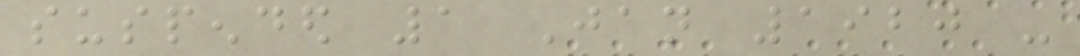suspended 1 Jan 1920 -
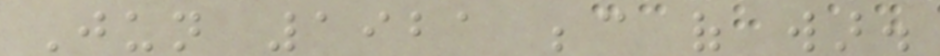Jun 1921 because of war.
